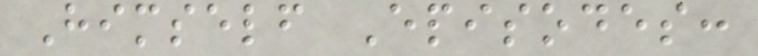Himself Episodes:
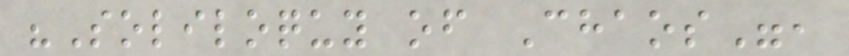"Soliloquy of Chaos",
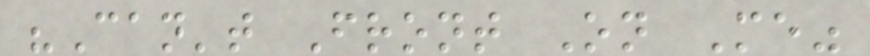"Can't Front On Me"
